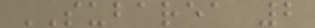SUBAREA 2
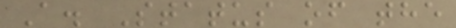A. Status of the
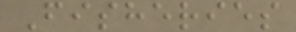Fisheries
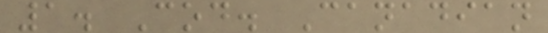1. Cod. Canadian
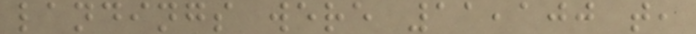landings were 11,100 t,
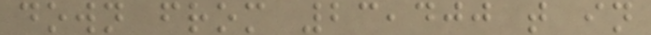down from 23,400 t in
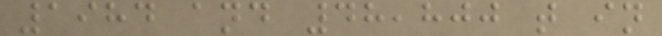1984 and 48,800 t in
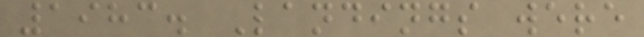1983. Landings were
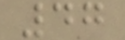47
